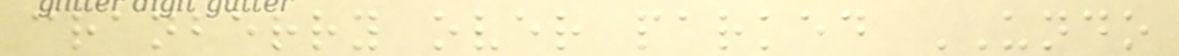cranberry over parked UNDO
